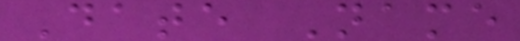Date Name
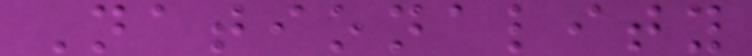Nationality
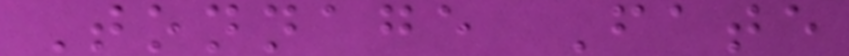Tonnage Fate
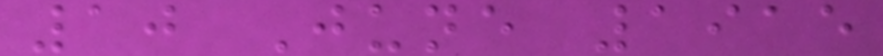10 June 1915
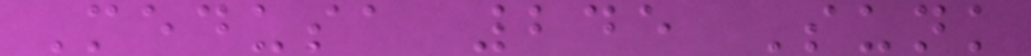Medusa 245 Sunk
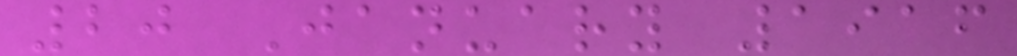20 January 1916
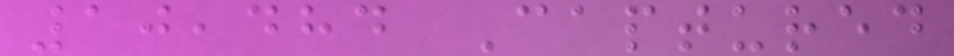10,484 Captured
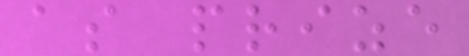as prize
